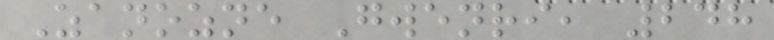Zanozne Gwenri, 248
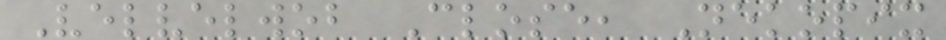Velvelwob Close, Nekopix
